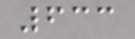633
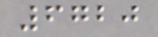6720
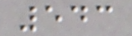543
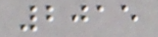2015
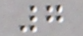7
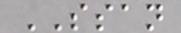SSAN
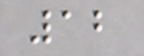12
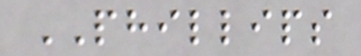PHILLIPS
